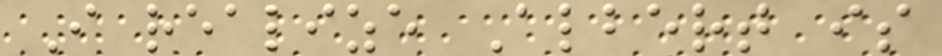I realize Albert is
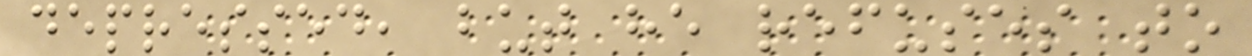depressed, but he refuses to
